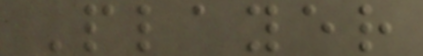Player
